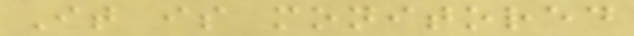It is monitored
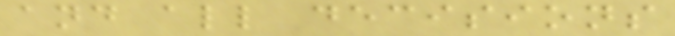and all decisions
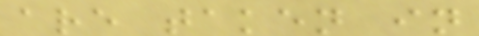are taken in
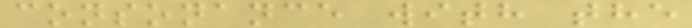consonance with the
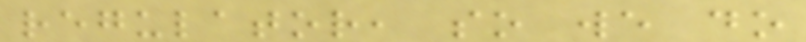regulator, so we do
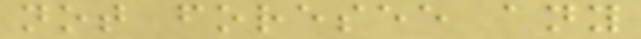not foresee any
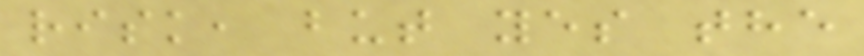risk, but yes the
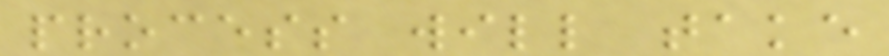process will take
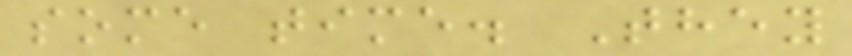some time. They
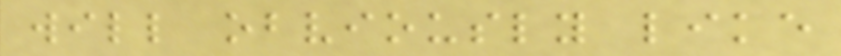will obviously like
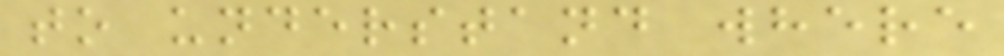to understand where
